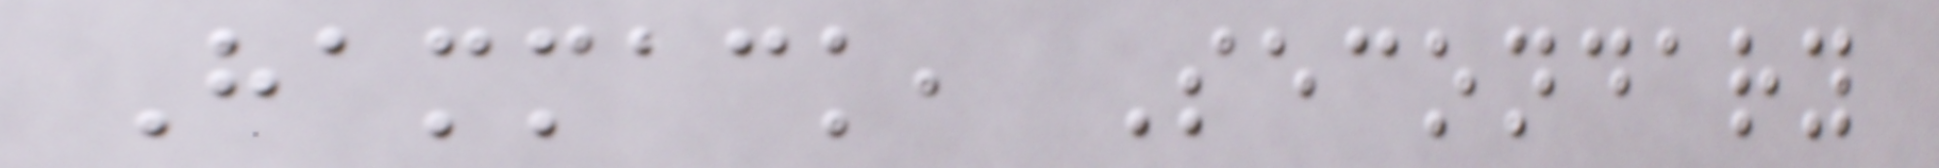Hammack, Secondary
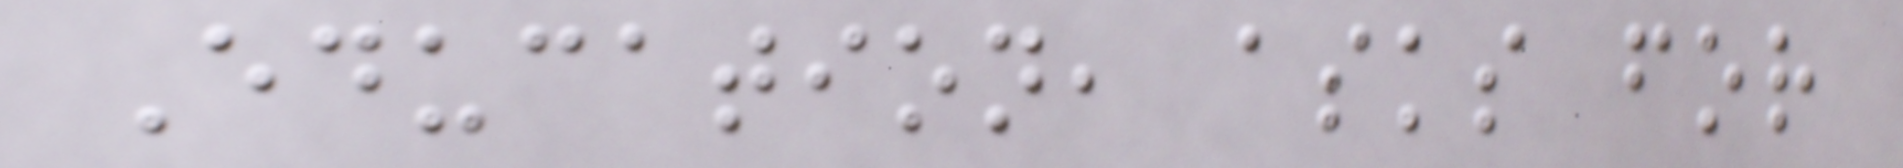Education, asks for
